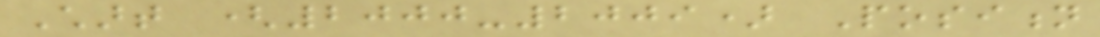Chart (2000-2009) Position
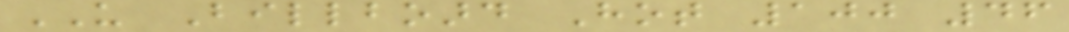US Billboard Hot 100 46
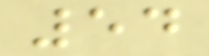54
